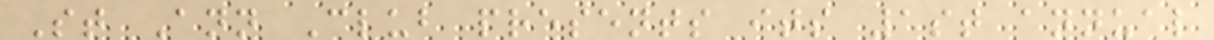St Ann Club presents its 1st annual
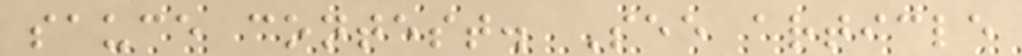sauce contest. See article
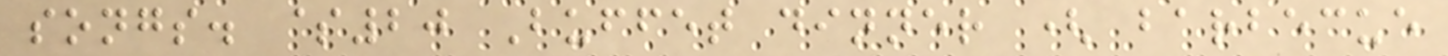songs. $20 Buffet dinner ( barbecue
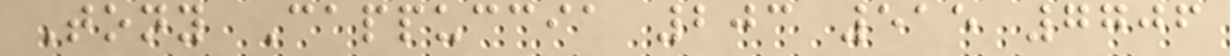Tony Cappuccia 203 515 7706
